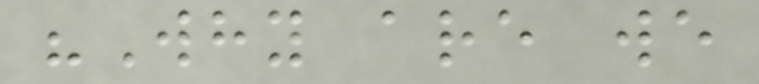"Why are we
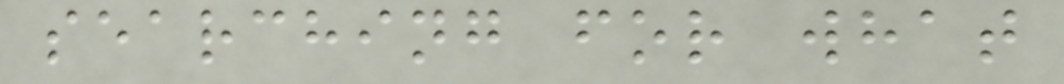searching for what
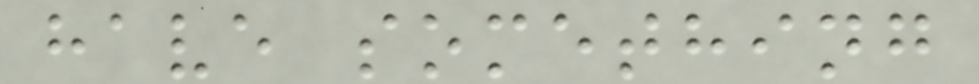have something
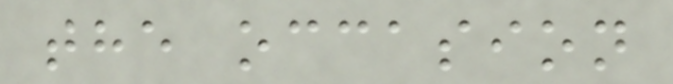the occasion
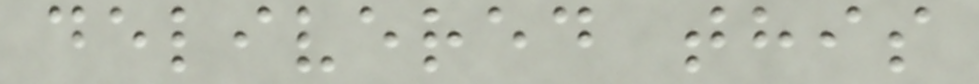delivered this
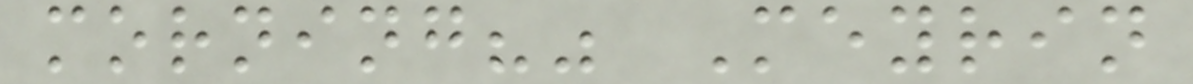morning?" Meyrin
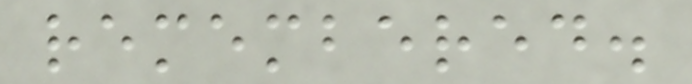remembered.
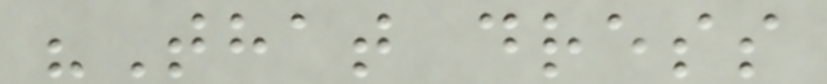"That dress
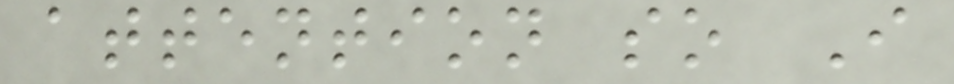attention so I
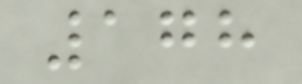178
